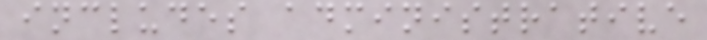includes administrative
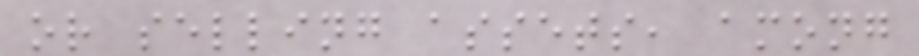or selling assets, among
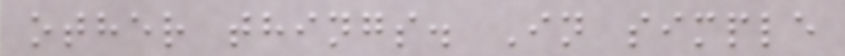other things. In simple
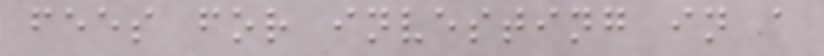fees for investing in a
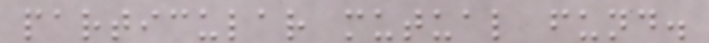particular mutual fund.
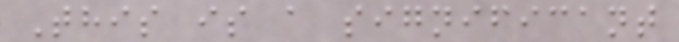This is a significant
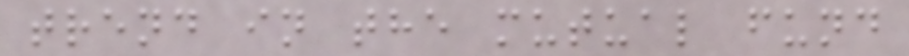trend in the mutual fund
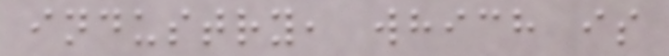industry, which is
